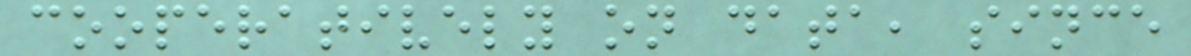cooperatively on data, since
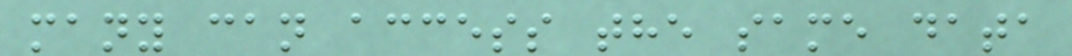many can access the same data
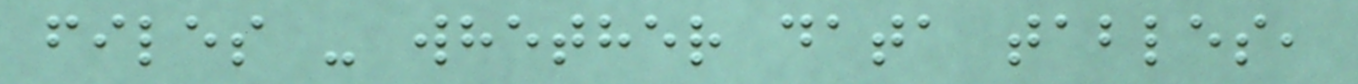files - whether data tables,
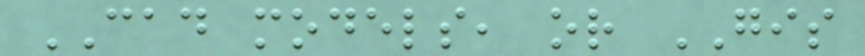CAD models, or GIS
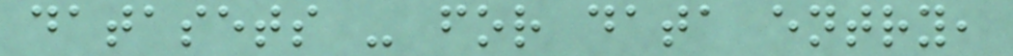datasets - for data entry,
